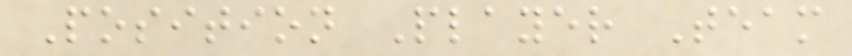Position Player Team
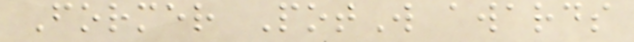Former PotW awards
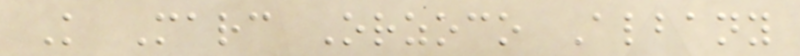K Marc Orzoco Albany
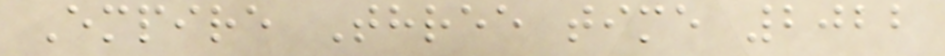Empire Three time 2022
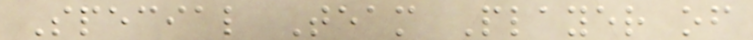Special Team Player of
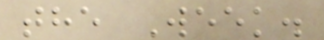the Week.
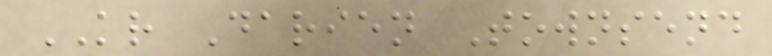KR Darien Townsend
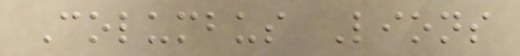Columbus Lions
